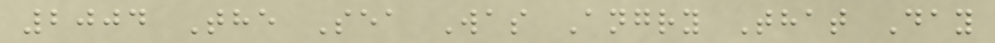2004 The Sea Was Angry That Day
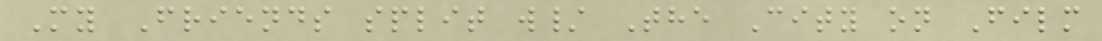My Friends split w/ The City on Film
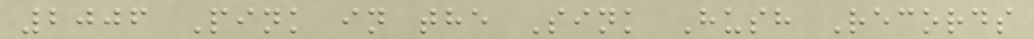2006 Pink in the Sink Hush Records
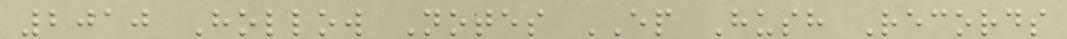2010 Hollow Notes EP Hush Records
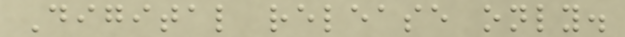Digital release only.
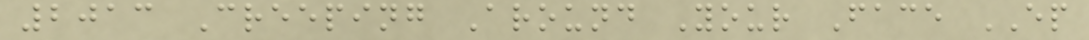2013 Creeping Around Your Face EP
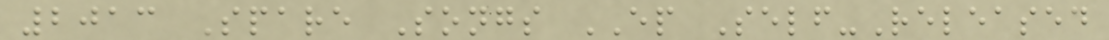2013 Spare Songs EP Self-Released
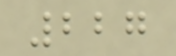227
